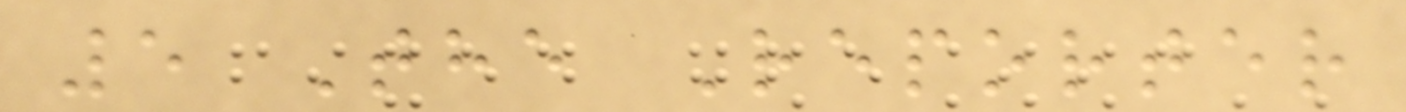5 The Reporter
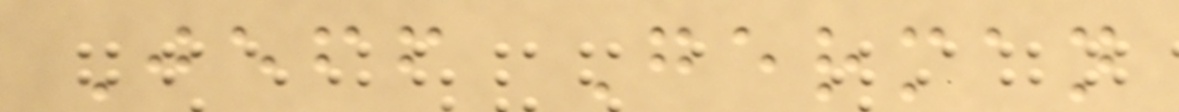Jeff German
